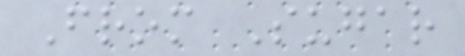From Sugar
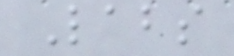Labs
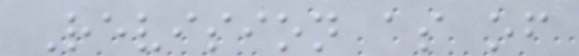Revision as of
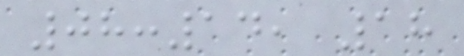08:14, 18
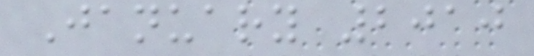January 2010
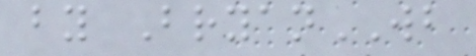by BryanWB
